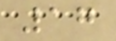17
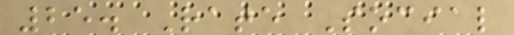25. Rate Social
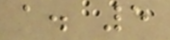a. 5
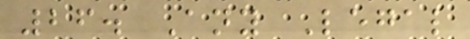26. Any Legal
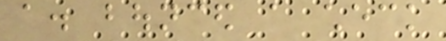a. bounced a check
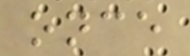once
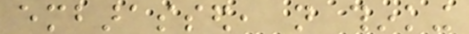embarassed, not thinking
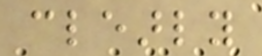clearly
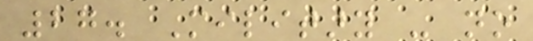27. Military - no
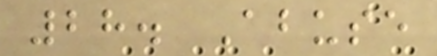28. Abuse
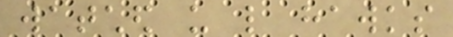watched us like hawks
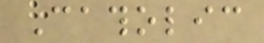Catholic
